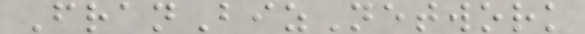FranBizNetwork
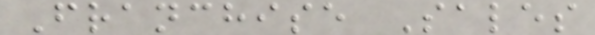Franchise Sales
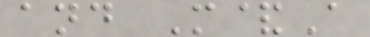and M&A
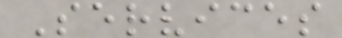Services
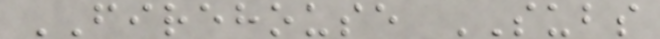FIREHOUSE SUBS
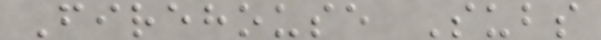Firehouse Subs
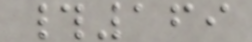#169
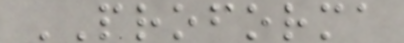PROFORMA
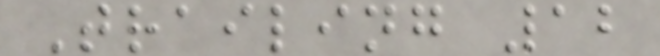Trailing 12
